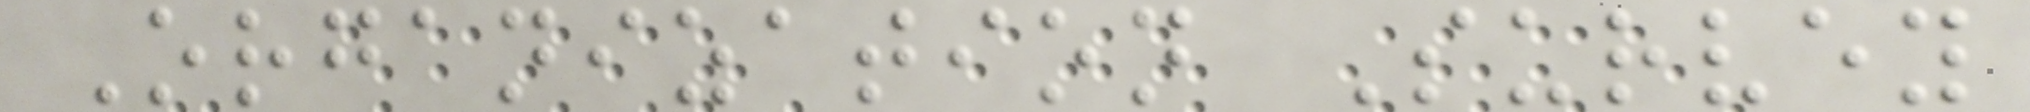Organization Survey
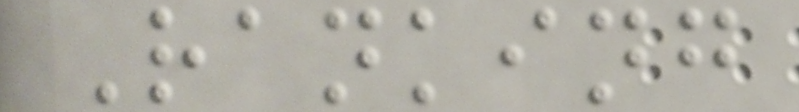Ranking
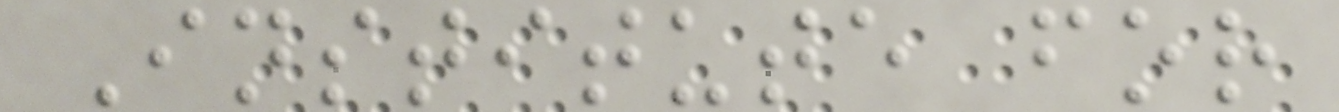Institute for
